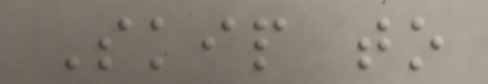Skip to
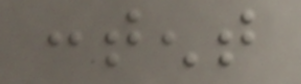content
